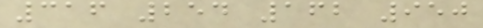316 254 162 950
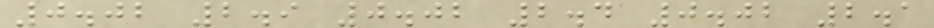0.02 2.9 0.02 2.4 0.02 2.1
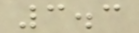3.3
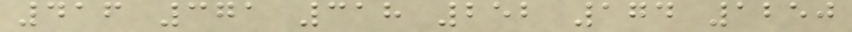416 371 318 252 174 1250
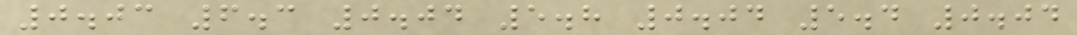0.03 6.3 0.04 5.8 0.04 5.4 0.04
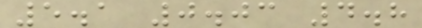5.1 0.03 4.8
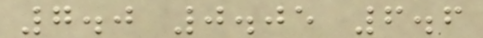7.0 0.05 6.6
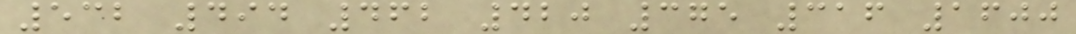532 494 462 420 375 316 1600
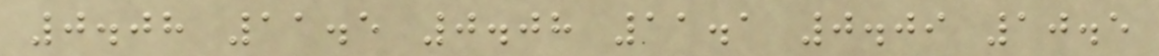0.08 11.5 0.08 11.1 0.09 10.5
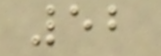52
